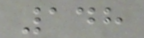148
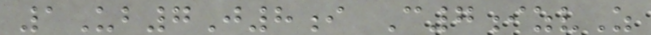1Ub7J8i C7izvZ
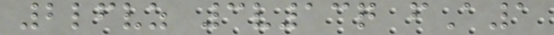2lfvz 3v13q fA1
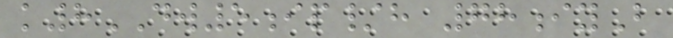k8DW5ip/h 78iyB
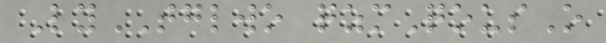LyTGLWO qzmQousO
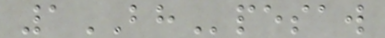1BHpesaw
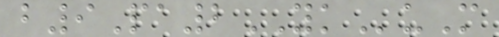b9Pa2YKuM
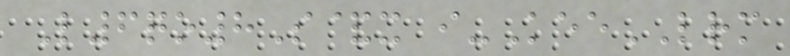L6qo8S&x i-KeeLRM
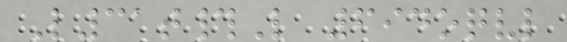L31t#L 694oqvl
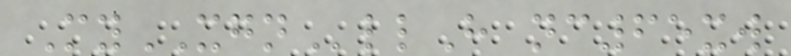MyXGNllH nc65xw
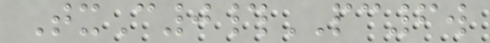TxC0#PC6w
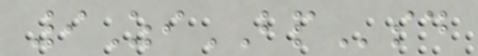9ZiBPsd
